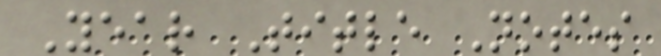Year Title Notes
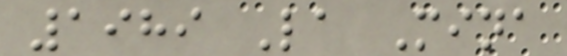1989 La Mina
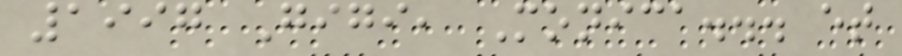1997 Gigi, Monica... et
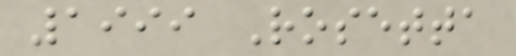1999 Rosetta
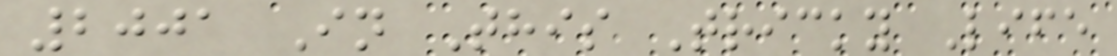2001 In This Tricky Life
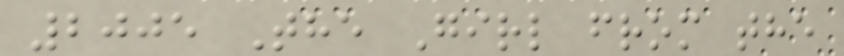2005 The Girl from the
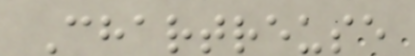Chartreuse
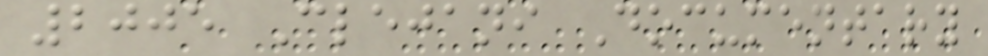2005 Clejani Documentary
